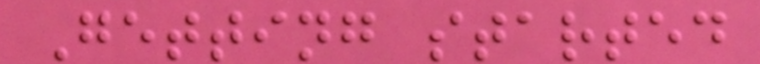Getting started
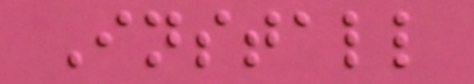Install
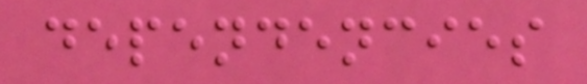dependencies
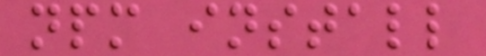npm install
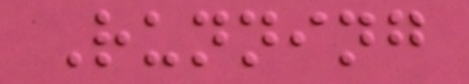Running
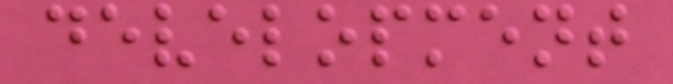development
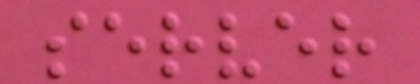server
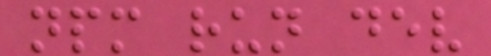npm run dev
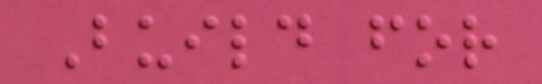Build for
